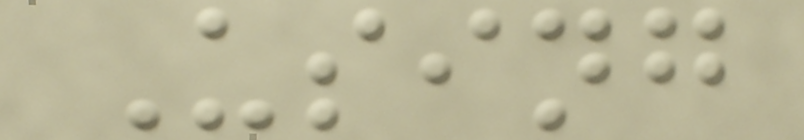Using
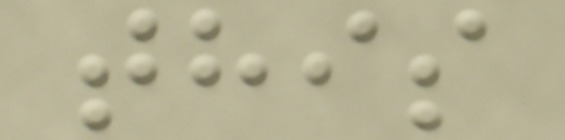this
